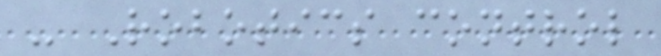- Robotics control
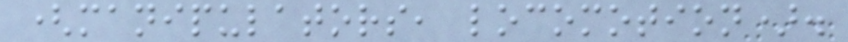(manipulators, locomotion).
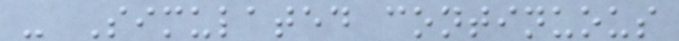- Simulated continuous
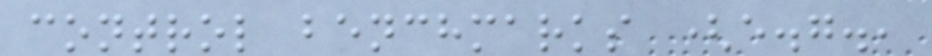control benchmarks (e.g.,
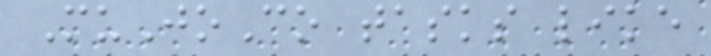MuJoCo tasks like
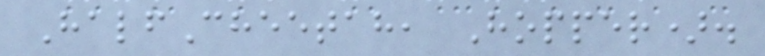HalfCheetah, Hopper).
